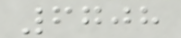6708
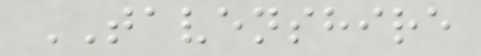TAVENSHIRE
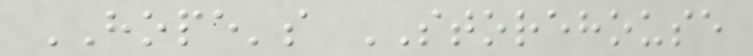HOPE's STOREHOUSE
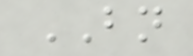BN
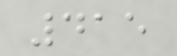415
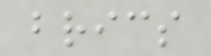brics
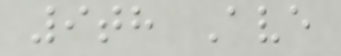9th Ave
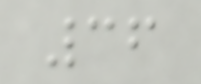36
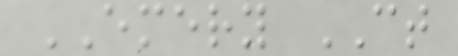EMERY CT
